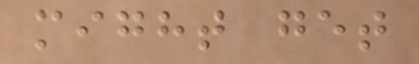might get
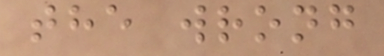the wrong
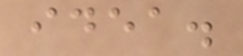idea.
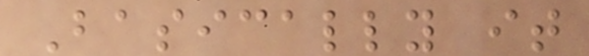Basically it
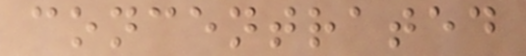concentrated
